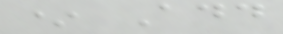* Add
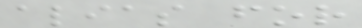alias for
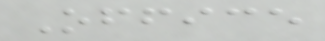Office
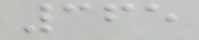365
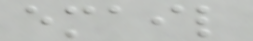email
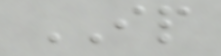IP
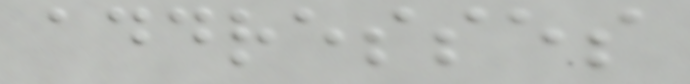addresses
